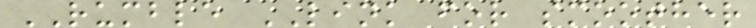RUMBLE LINK for smoother
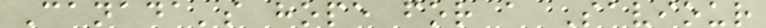Canada's hope for a Saviour
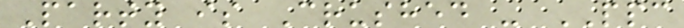Party is Crushed - PPC
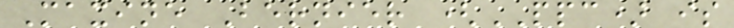Maxine Bernier (PPC) is
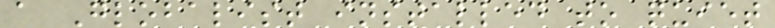a Globalist installed to quiet
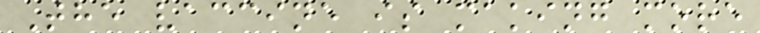The vaccine is making more
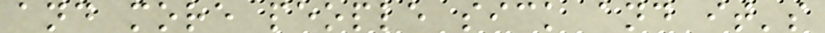and more people sick and it's
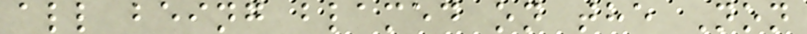all being blamed on the Non
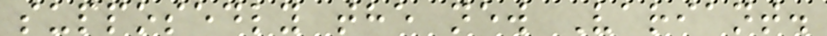supposedly the new Variant.
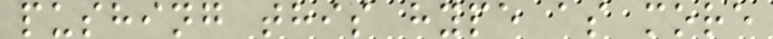pushing this hype as more
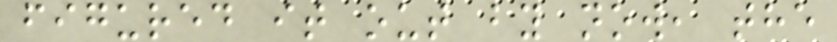figured it out by now, the
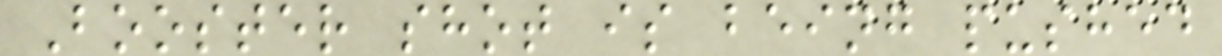Booster shot is being pushed
